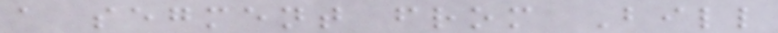a segment from Bill
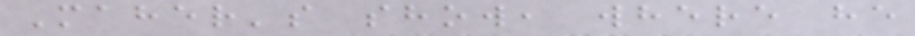Maher's show, where he
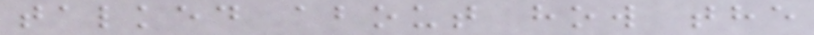talked about how the
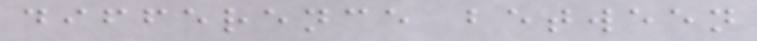difference between
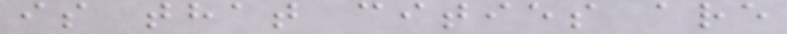is that cities are
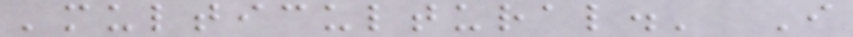'multicultural.' I
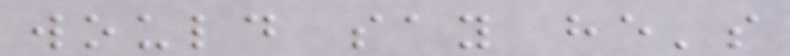would say he's
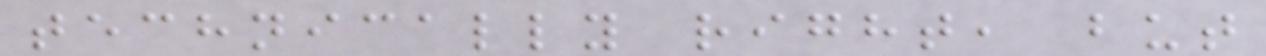technically right, but
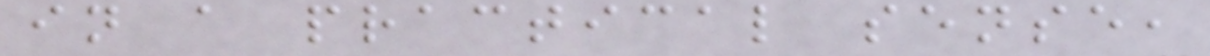in a practical sense,
